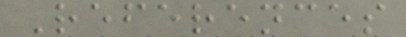References
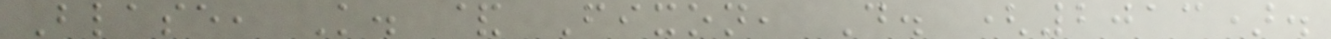Blase, K. & Fixon, D. (2013).
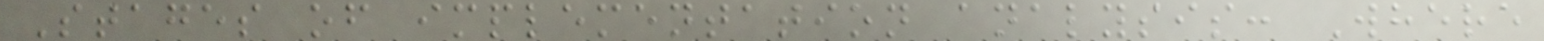Stages of implementation analysis: Where
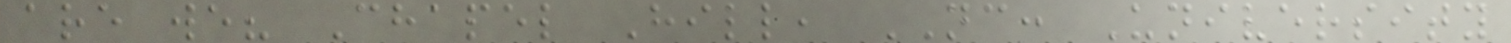are we? Chapel Hill, NC: University
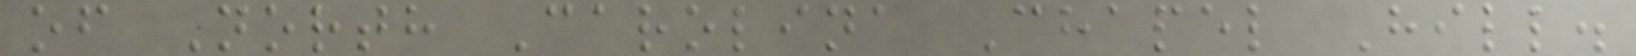of North Carolina Chapel Hill.
